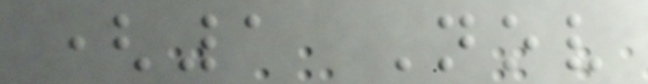(1 Nov
